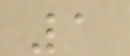1
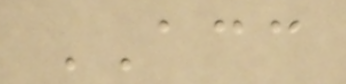ACC
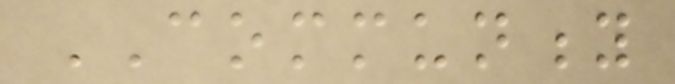COMMUNITY
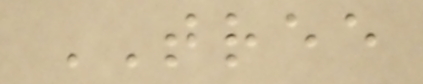TREE
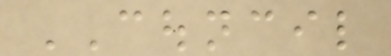COUNCIL
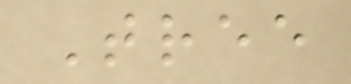Tree
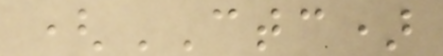(CTC)
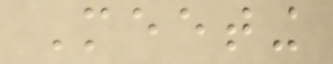Meeting
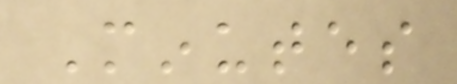Minutes
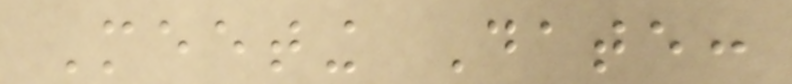Meeting Date:
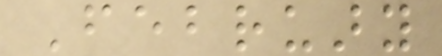February
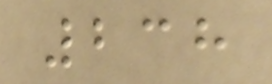238
